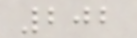202
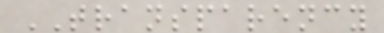TRANSPARENCY
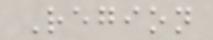Region
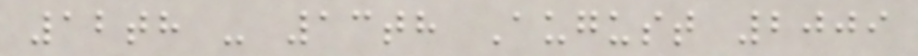12th - 13th August 2009
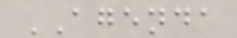AGENDA
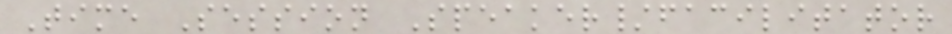Time Session Speaker/facilitator
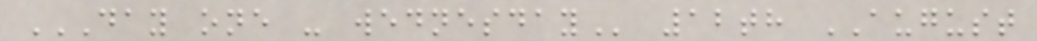DAY ONE - WEDNESDAY 12th AUGUST
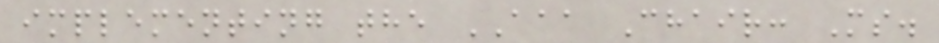implementing the AAA Chair: Ms.
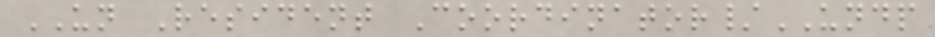UN Resident Coordinator/UNDP
